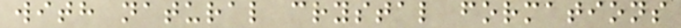with natural crystal formations
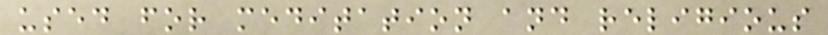used for meditation and religious
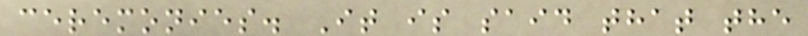ceremonies. It is said that the
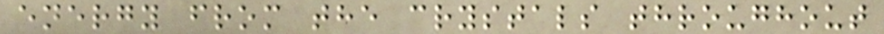energy from the crystals throughout
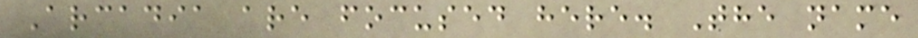Arcadia are focused here. The name
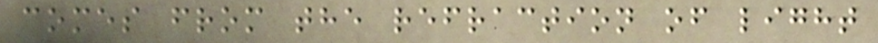comes from the refraction of light
